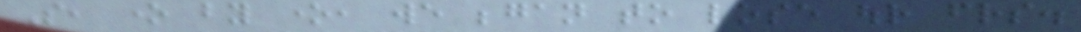So, one by one, we began to lose our friends.
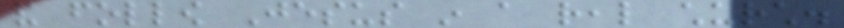and follow Jesus in a real church.
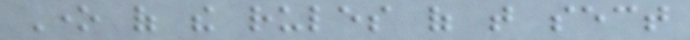One of the rules of that sect
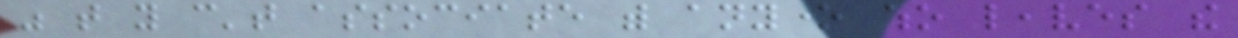was that you can't associate with anyone who leaves the
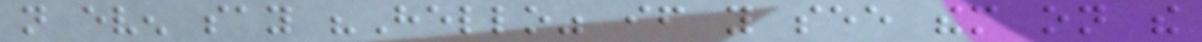not even say "Hello" if you see them on the
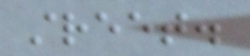street.
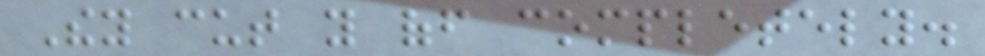They cut you off completely.
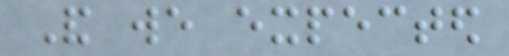And we expected
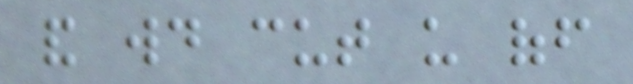and would cut us off
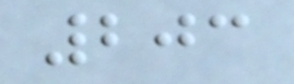203
